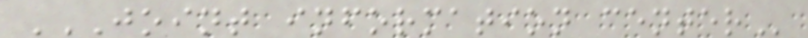JOINT INFORMATION CENTER
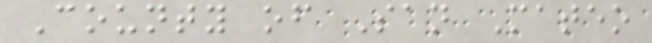County of San Mateo
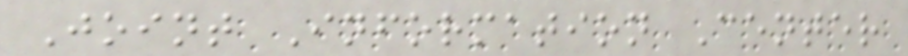Joint Information Center
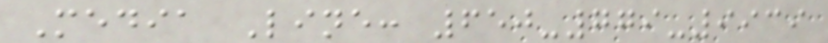Media Line: 650-779-9939
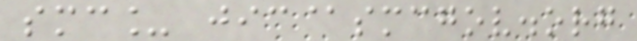smc_ jic@smcgov.org
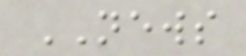NEWS
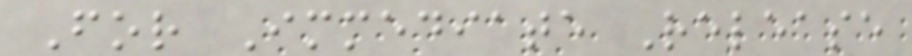For Immediate Release
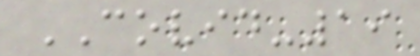COVID-19
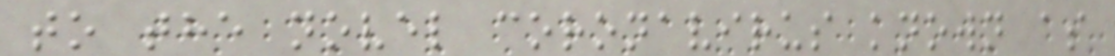to the novel coronavirus known as
